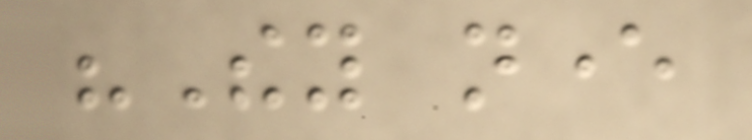"They never
